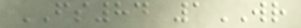FS84 1WR
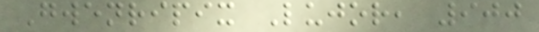Gwenripix Lujor, 900
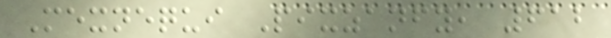Mexnequi Pixzanfy, 612
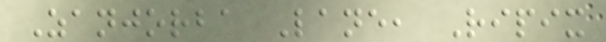Zanjorba Lane, Ripix
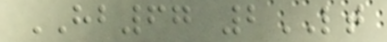HB67 2LT
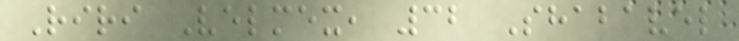Riri Velmex, 32 Shabavel
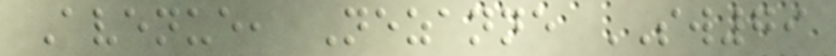Avenue, Nezanne SW79
